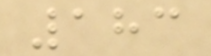183
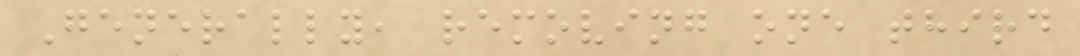Generally, removing one third
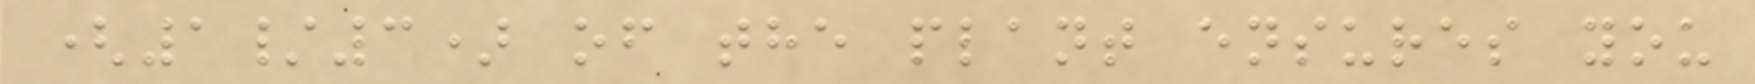(1/3) of the plant ensures you
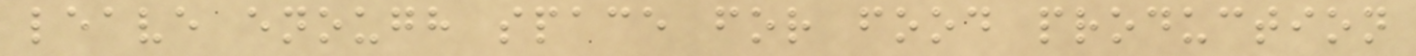leave enough space for food production
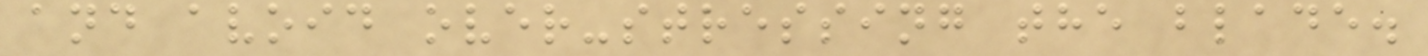and avoid over-stressing the blade.
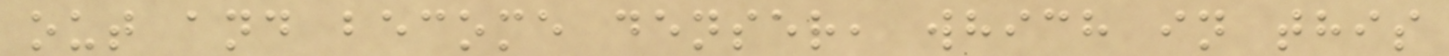out and become denser, which in this
